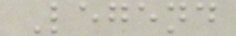Legend
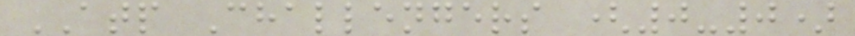ATP Challengers (0-0)
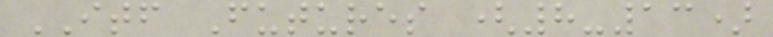ITF Futures (8-13)
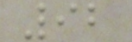92
